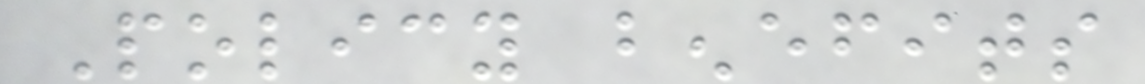Policy benefits
